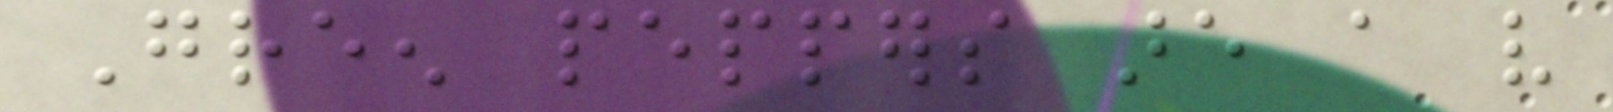Green peppers are a very
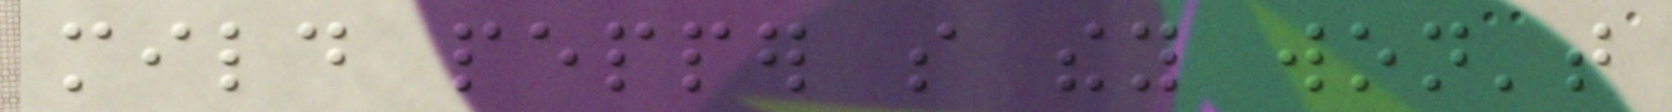mild pepper so they won't
